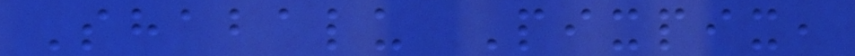Shabalu Pixpix,
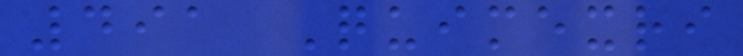491 Quimexri
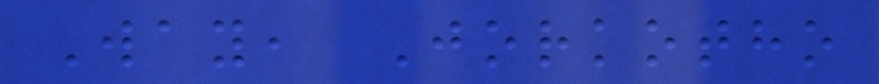Way, Jorkotho
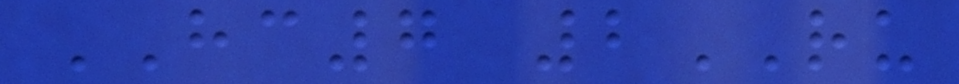HC7 2RU
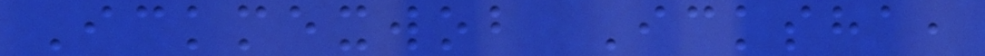Ickmexwob Icksha,
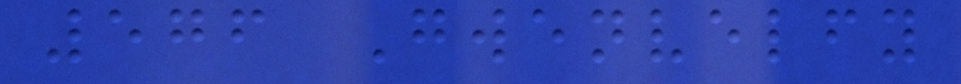576 Gwenvelfy
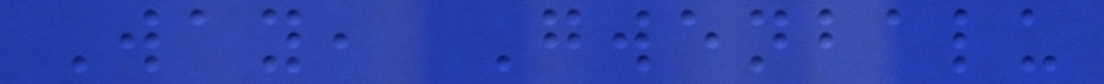Way, Gwenbalu
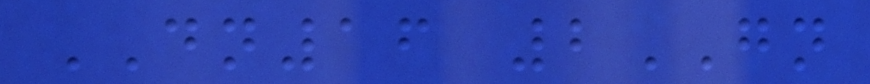DN16 2GN
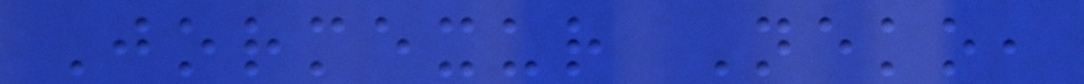Jormexur Neko,
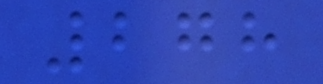278
